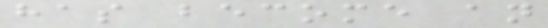has become an
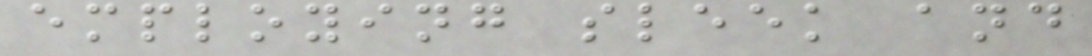employing sleek and
